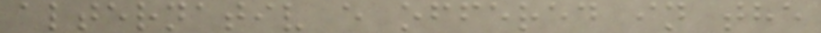alternativ e offered in the
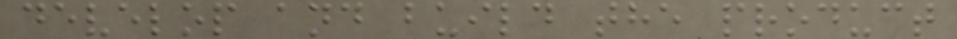develop and build the product
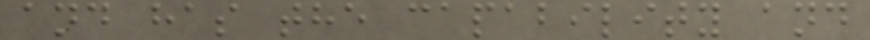and has the capability and
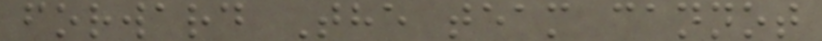forward The team cannot
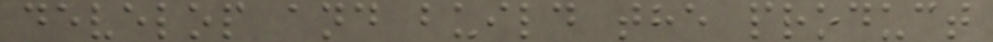develop and build the product
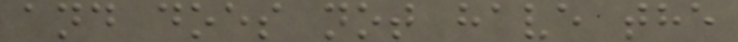and does not have the
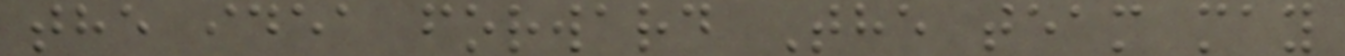the idea forward The team may
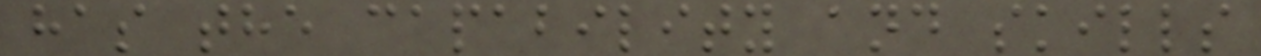has the capability and skills
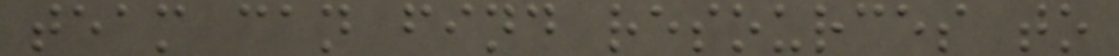team can find resources to
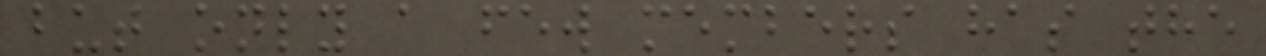but only a few members has the
